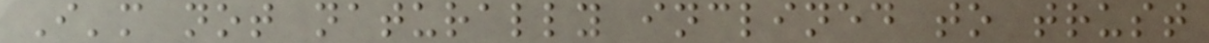I'm not naturally inclined to trust
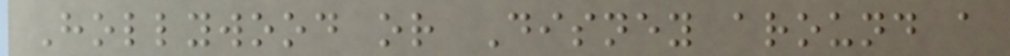Hollywood or Disney around a
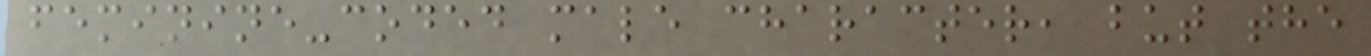feminine-coded male character, but the
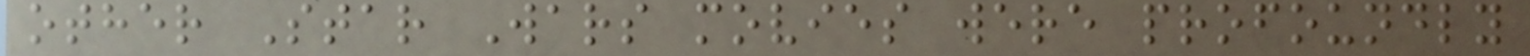other Star Wars movies were profoundly
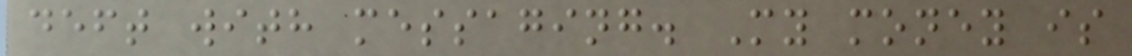deft with messaging. My money is
